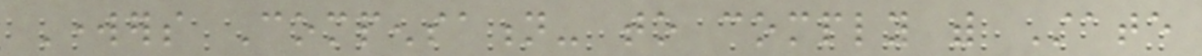Workers Compensation- to comply with State
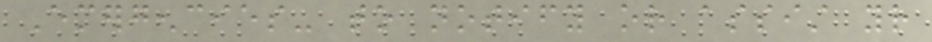Emergencies- to notify or assist your
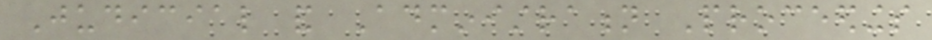Judicial and Administration Proceedings
